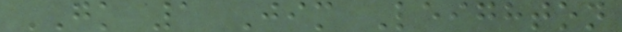GK 1 Jim Leighton
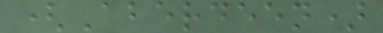(Aberdeen)
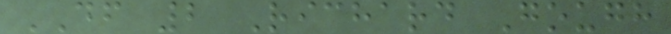DF 2 Richard Gough
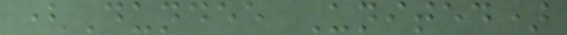(Dundee United)
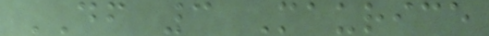DF 3 Maurice
